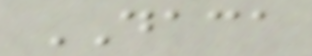DACA
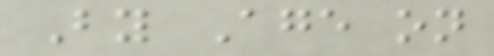By Age on
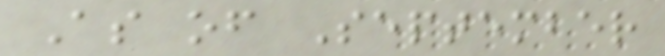As of September
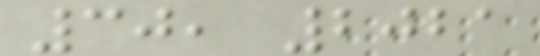30, 2021
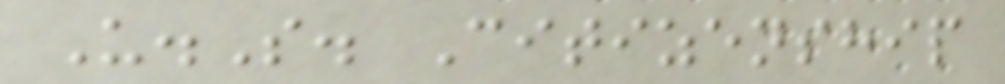U.S. Citizenship
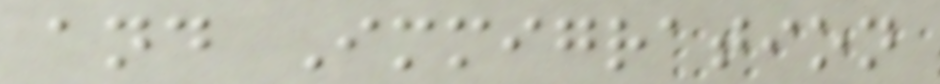and Immigration
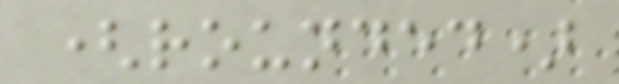(rounded)
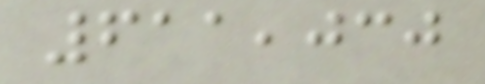611,030
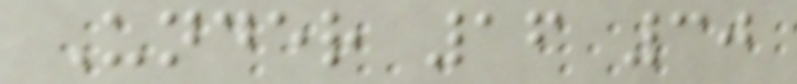Under 16 30
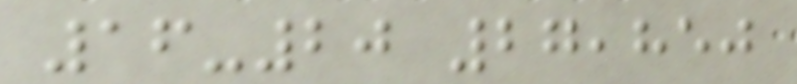16-20 27,850
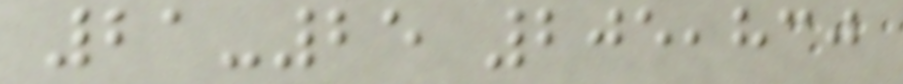21-25 205,830
